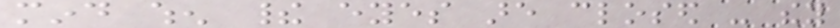mind when their eyes are closed - they
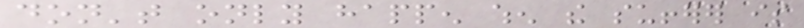don't only happen when the sufferer is
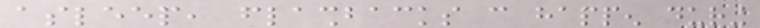asleep, flashbacks can happen during
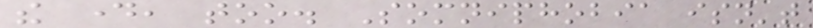the day, too. Somniphobia isn't
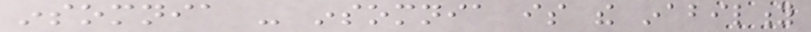insomnia - insomnia is the inability
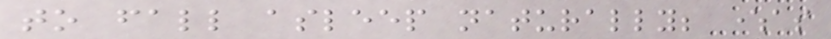to fall asleep naturally; whereas
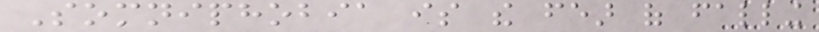Somniphobia is the fear of falling
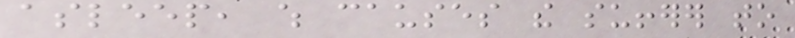asleep, which causes the sufferer to
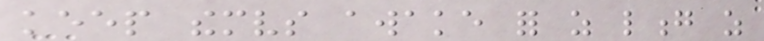keep themselves awake for as long as
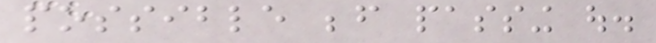possible before passing out.
